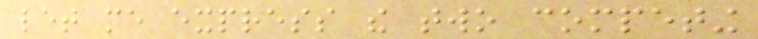let me express the two competing
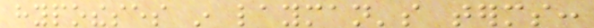hypotheses in layman's terms:
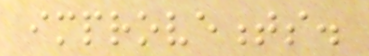improvements.
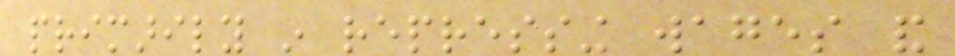primarily in repressing wages and
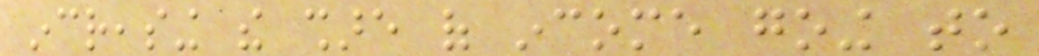increasing the share of income going to
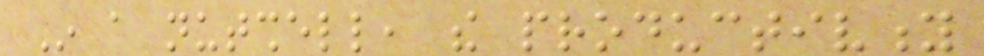In a nutshell, the productivity
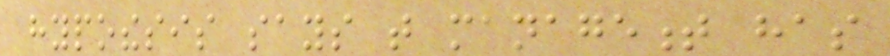hypothesis says that management has
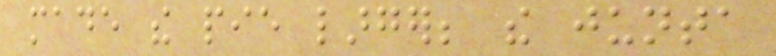made the pie larger; the junta
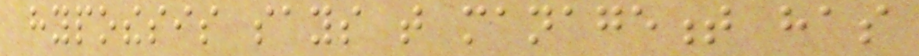hypothesis says that management has
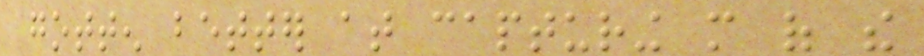gotten better at capturing more of the
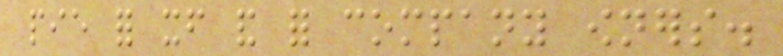pie for itself and for company owners.
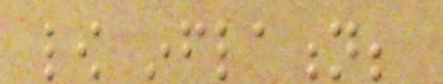low inflation;
